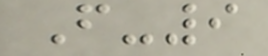F-9
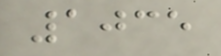1035
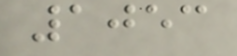1053
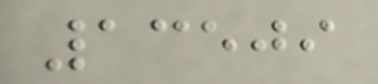13509
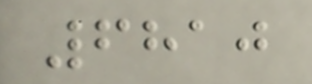6810
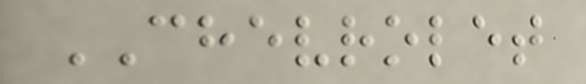CHEVROLET
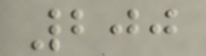200
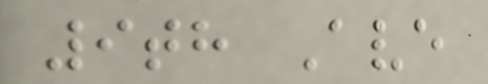9th Ave
